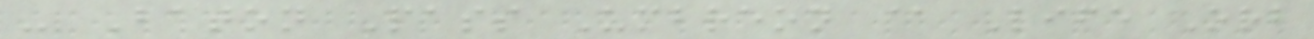- Baton Pass Umbreon @ Life Orb
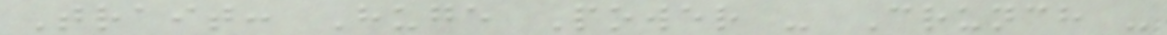Trait: Huge Power - Crunch -
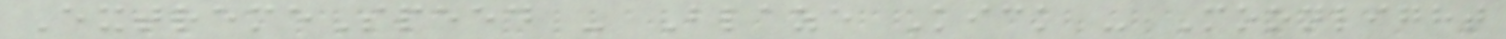ExtremeSpeed - Blaze Kick - Moonlight
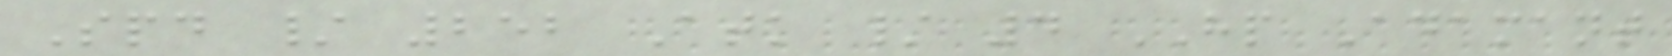Spd / 252 Atk / 4 HP Adamant
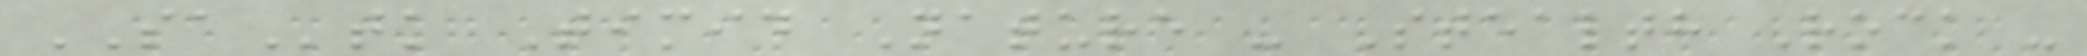SAtk Timid Nature - Stealth Rock -
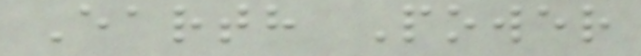Earth Power
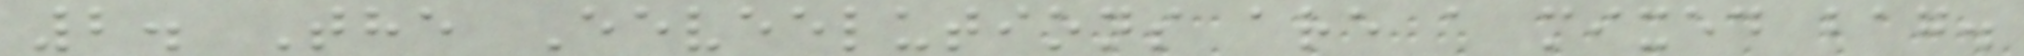2. The Eeveelutions are a mixed bag.
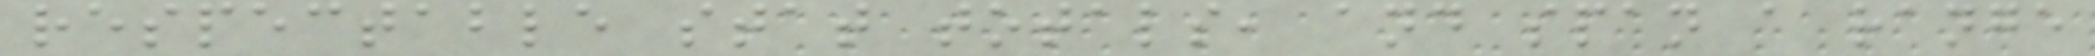respectable stat totals, and span a range
